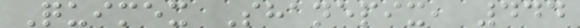Quimex Shanepix, 444
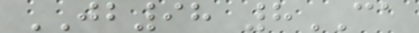JB98 8CA
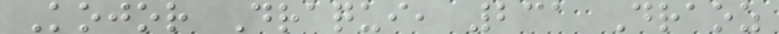Kojor Draqui, 231 Draoz
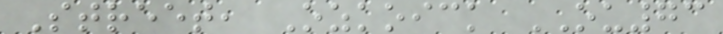Street, Ozkoick OU73
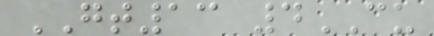GT13 4CU
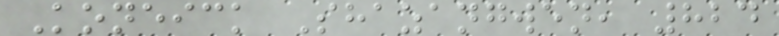Koneick Shazangwen, 824
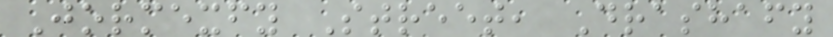Jormexfy Street, Drashafy
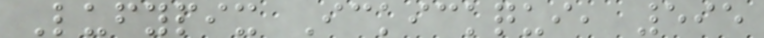Lufypix Ickickqui, 595
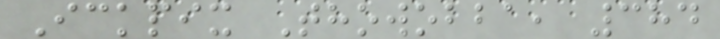Ickpix Thowobba, 384
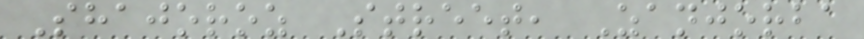Shajoroz Street, Zanjorba
